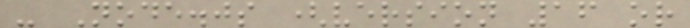- Node.js (version 16 or
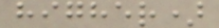higher)
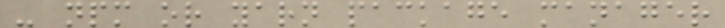- npm or yarn package manager
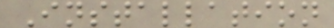Installation
